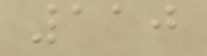110
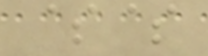$$
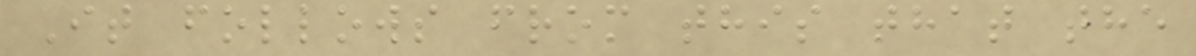It follows from this that the
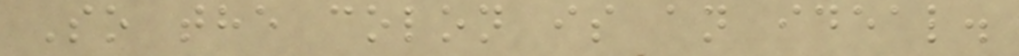So the colon is an ideal.
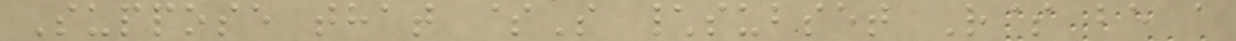Suppose that $S \subset R$ be a
